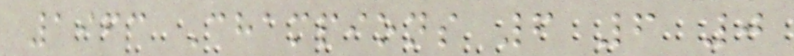1963 Champions 6 6 0
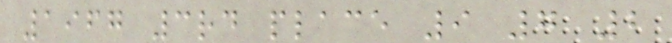1967 3rd place 9 7 2
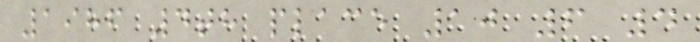1986 4th place 10 6 4
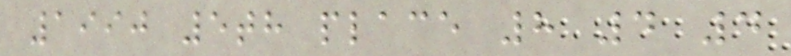1990 5th place 8 4 4
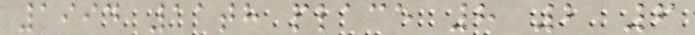1994 11th place 8 2 6
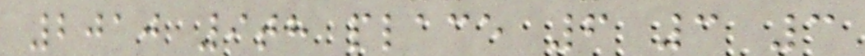2010 9th place 6 3 3
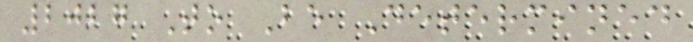2027 To Be Determined
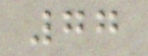77
